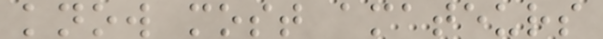know most amateurs
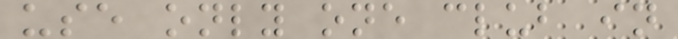use only one club in
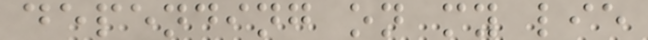depending on my lie
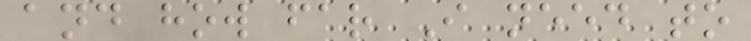and how far I need to
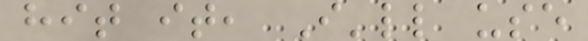hit it, I'll use
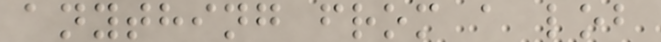anything from a lob
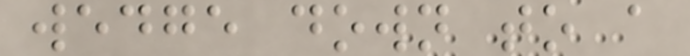wedge down to a
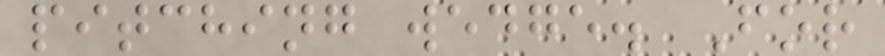pitching wedge. For
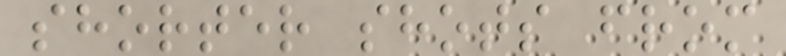shorter shots from
